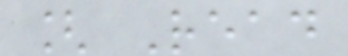[ Read
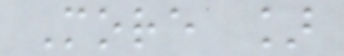More ]
